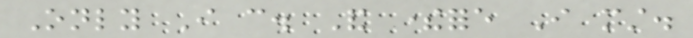Only I can. And therefore I must.
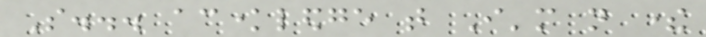So... acknowledge that I'm not there
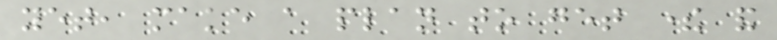yet, make a plan to get there and
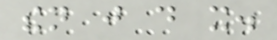then just do it.
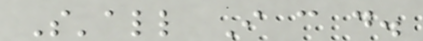S'all I can do.
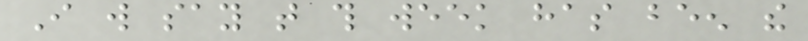I will say that this week has been the
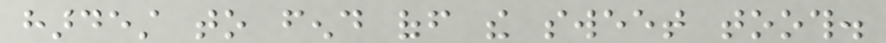hardest to fend off the sweet tooth.
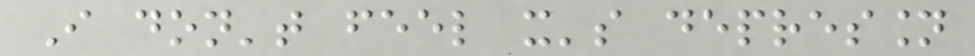I don't feel it's depression
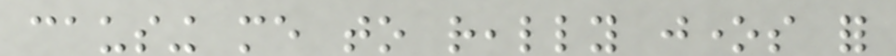causing me to really jones for
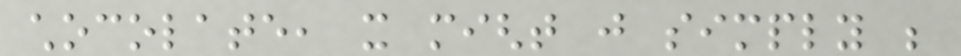chocolate, it might just simply be
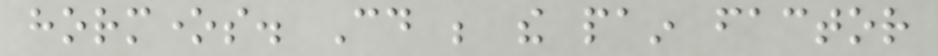hormones. Could be the pain factor
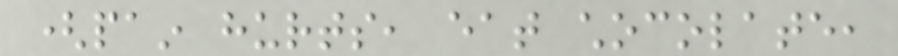(pain hurts, eat chocolate,
